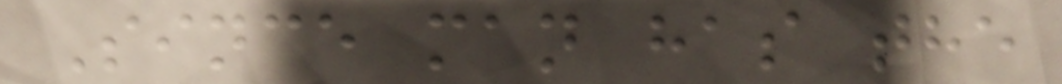Since man has the
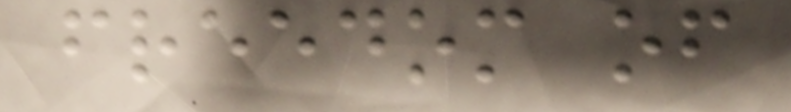freedom of
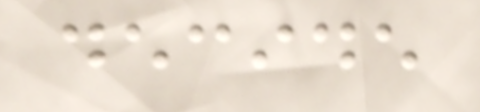decide
